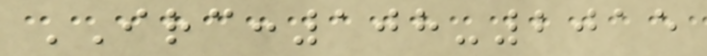IRC:108-2015
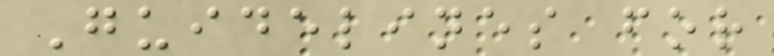Guidelines for
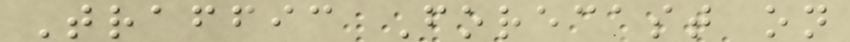Traffic Forecast on
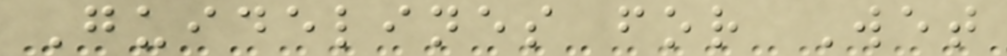Guidelines for Wet
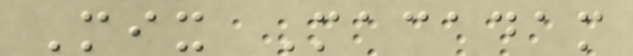Mix Macadam
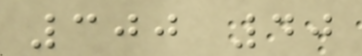300 40
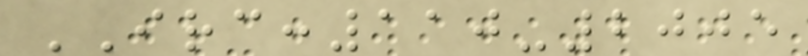IRC:110-2005
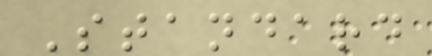Standard
